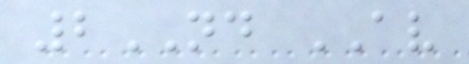2ND AV
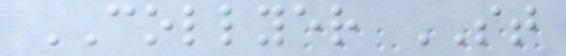COLLYER ST
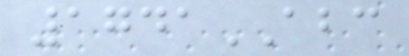1741ABC
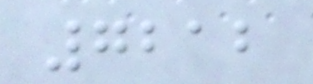7212
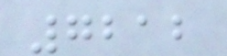7212
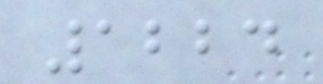1224
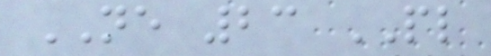NE 23 PL
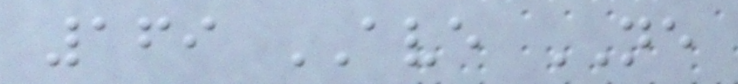169 AVE NE
